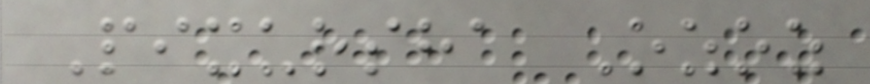Pixursha Ozoz
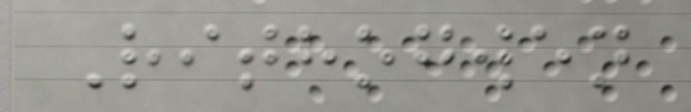Rithogwen
